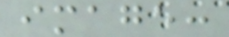image:
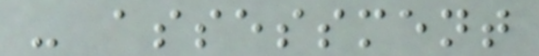- assessment
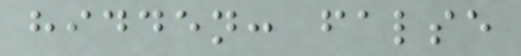hidden: false
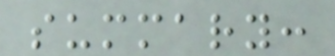summary:
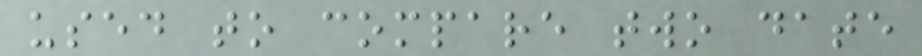used to compare two date
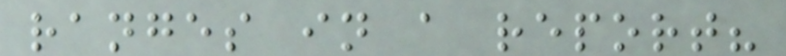ranges in a report?
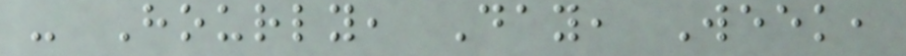- Hourly, Day, Week,
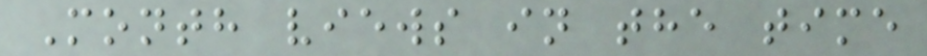Month views in the time
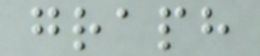graph
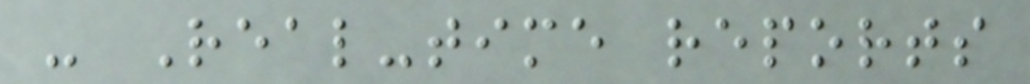- Real-time reports
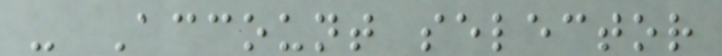- Account selector
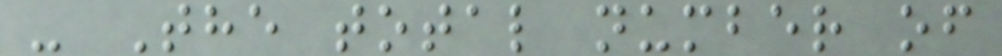- The total number of
